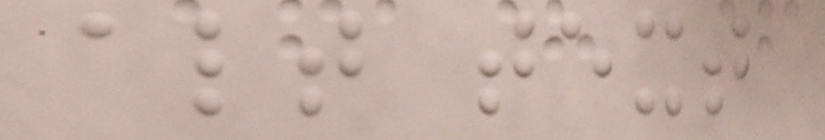alt text
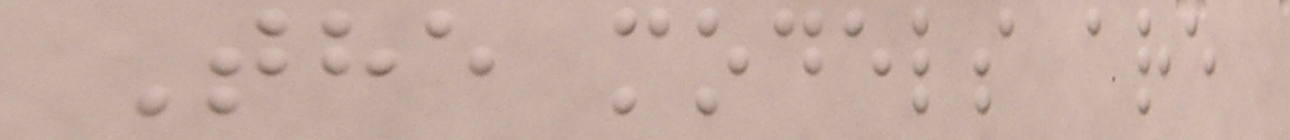The models are
